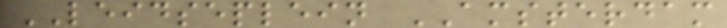LEIDSEPLEIN AMSTERDAM
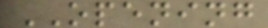OPENING
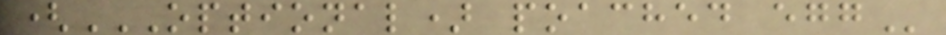(OPTIONAL) POACHED EGG
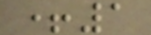+1
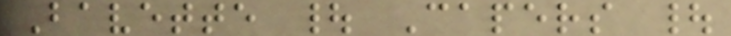Bavette | Capers |
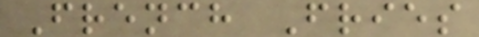French Fries
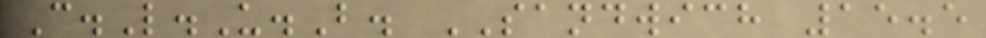C.L.U.B. SANDWICH 15.5
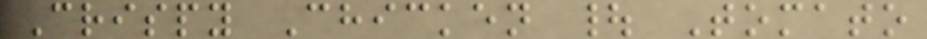Crispy Chicken | Tomato
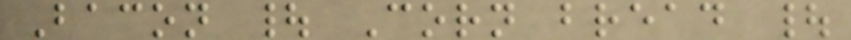Bacon | Corn bread |
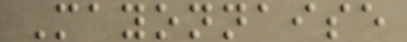Mayonnaise
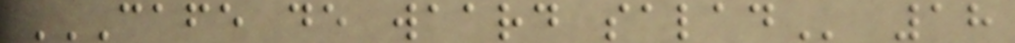CAFE DE WAARD SALAD 18
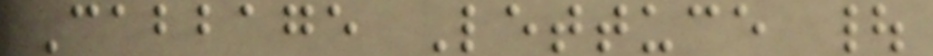Cabbage Lettuce |
